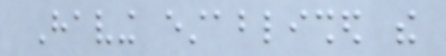Having established the
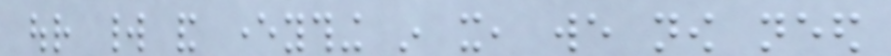our world and everything in it, we now need
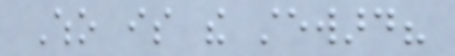Who is the steward?
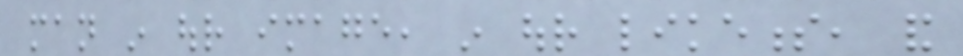man in our image, in our likeness, and
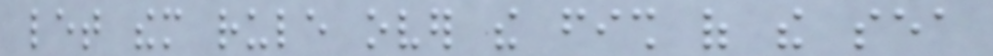let them rule over the fish of the sea
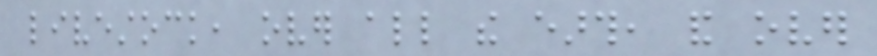livestock, over all the earth, and over
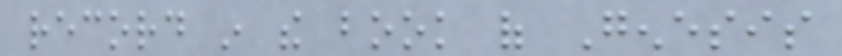record in the book of Genesis
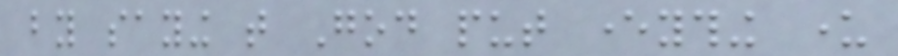by saying that God put everything under
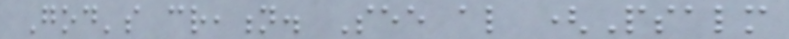God's creation. See also (Psalm
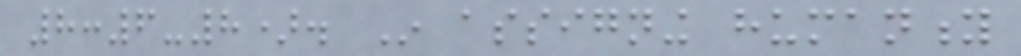8:6-8). In assigning humanity
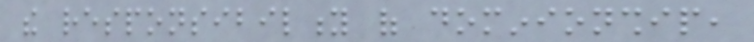the responsibility of dominionship,
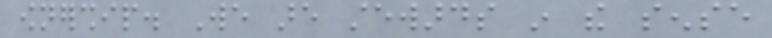ownership. We are stewards in the sense
